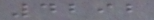4292
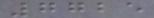7725
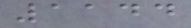1144
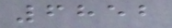6852
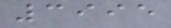3995
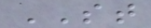ST
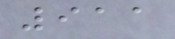911
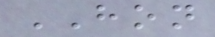HON
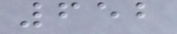652
